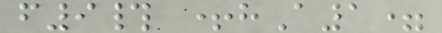f9# +hA1=
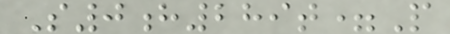S0h289t=P
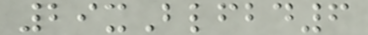29xBlfbd6
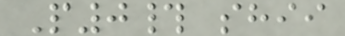P0# shii
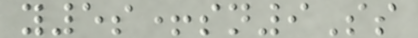y5s+sn9Ss
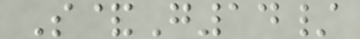S&G14/
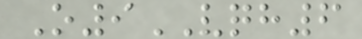O9VQH6
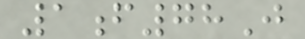1f78J
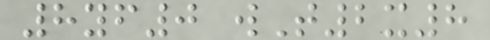8yf0 wT2x8
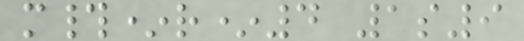m#*r*4 1s9
